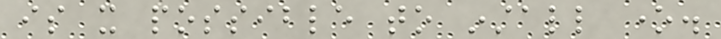is it possible to install one.
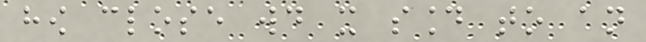how close would it sound to an
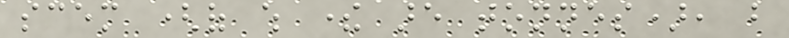scem (of which there are tonnes), but
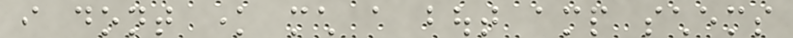i dont know much a bout amp schems
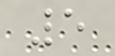5
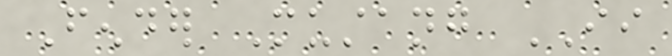Fender Mustang II
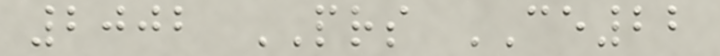2002 PRS CE22
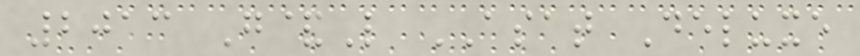2013 G&L ASAT Deluxe
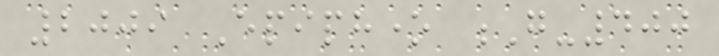2009 Epiphone G-400
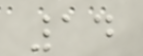14
